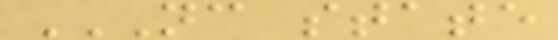NC STATE
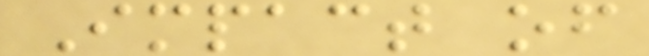Impact of
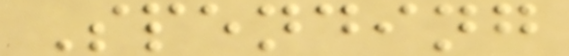Spending
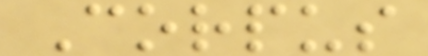Corpus
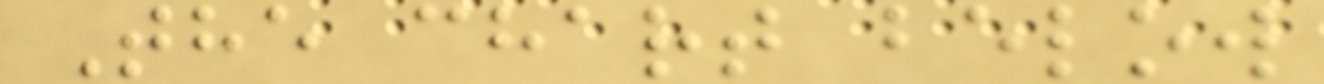The chart below
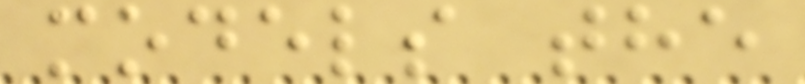models the
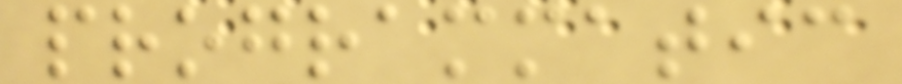programmatic
